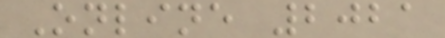Online 2021
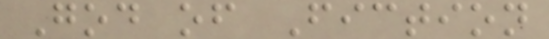God of Fiction
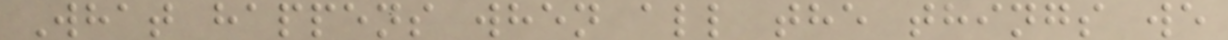What happens when all the things we
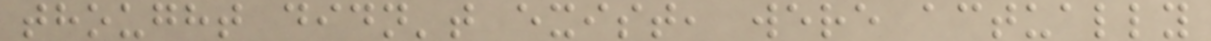thought didn't exist, were actually
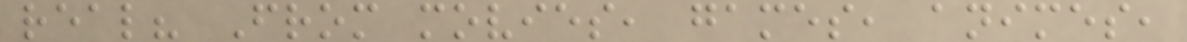real? From movies, games, animes,
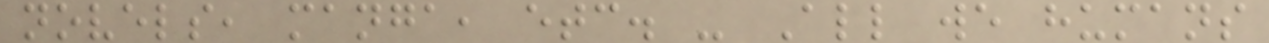novels, manga, etc. - All we humans
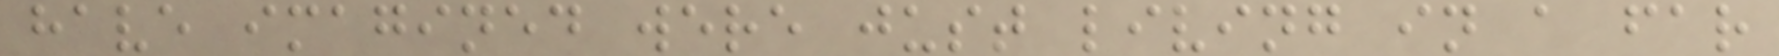have imagined were just living in a far
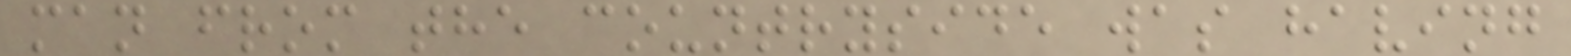man from the countryside was having
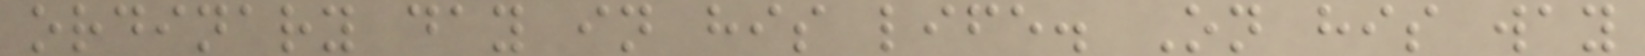ordinary day in his life. On his way
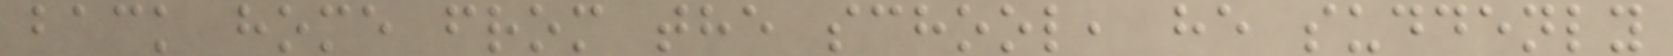back home from the school, he suddenly
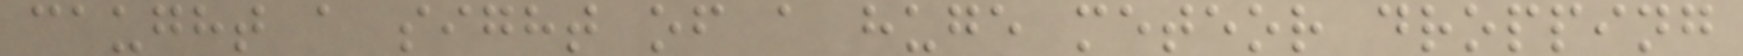caught a sight of a huge meteor dropping
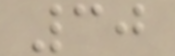30
